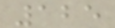125
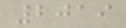2019
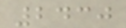2430
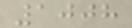1008
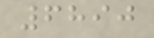6890
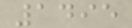1495
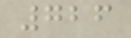726
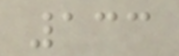133
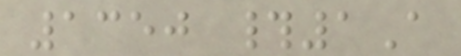1350 #1A
